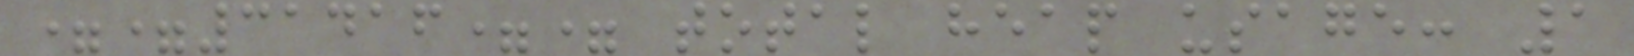==31416== total heap usage: 1
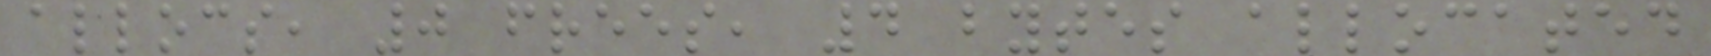allocs, 0 frees, 4 bytes allocated
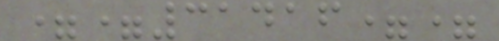==31416==
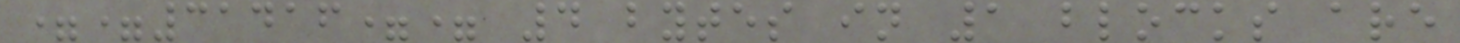==31416== 4 bytes in 1 blocks are
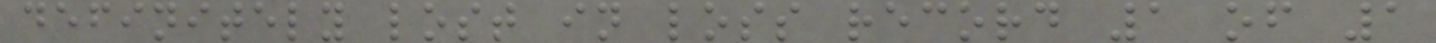definitely lost in loss record 1 of 1
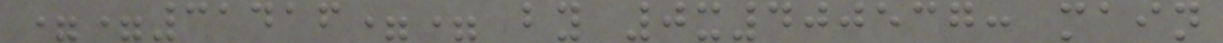==31416== by 0x400537: main
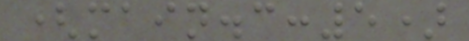(main.c:5)
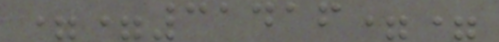==31416==
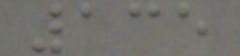135
